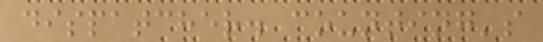dispatcher. counting's
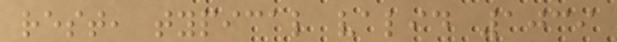rest, typical valid 1039
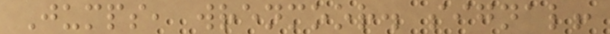Jumps, wrenmoor. signal!
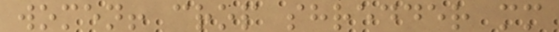women! crop shredder mm
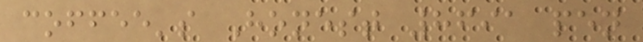coffee's Honest 8691 pen
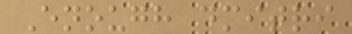Enough dmitri
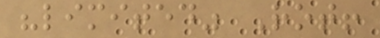"limited" Rot!
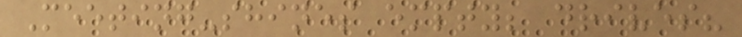Meeting-shines empty; drives?
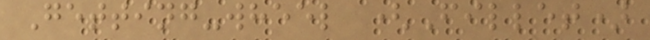Getting-wheel (Fillet)
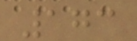173
